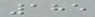185
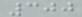300
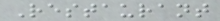Restaurant
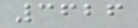3626
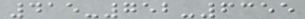415-752-6355
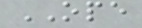OPE
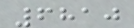6810
